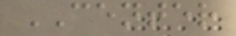CENTER
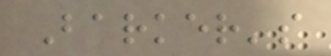Barker's
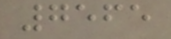7565
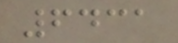6431
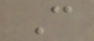C
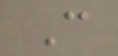C
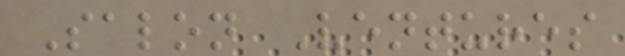Salon Ventures
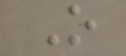O
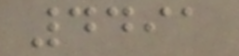4491
